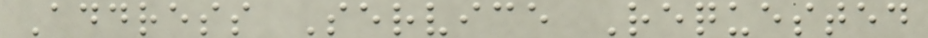Address Service Requested
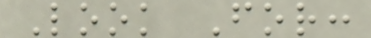Look For:
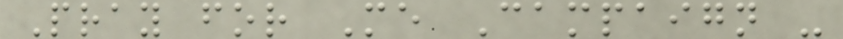Pray for Me Campaign -
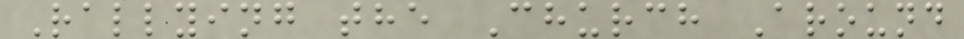Rallying the Church Around
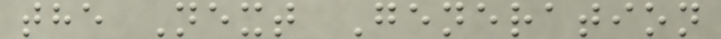the Next Generation
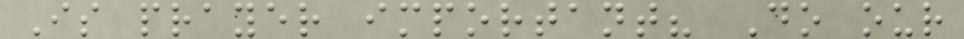Is prayer important? Do our
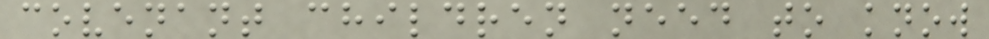covenant children need to know
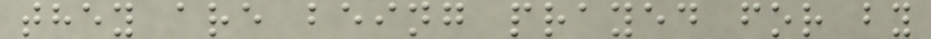they are being prayed for by
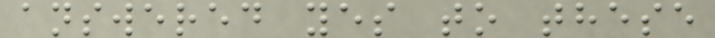answered yes to these
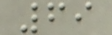69
